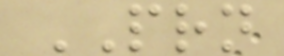PRN
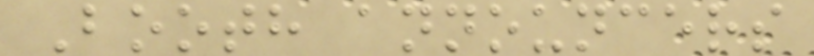Booth announcers
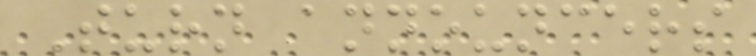Turn announcers
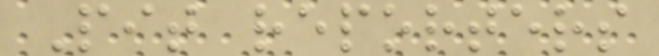Pit reporters
